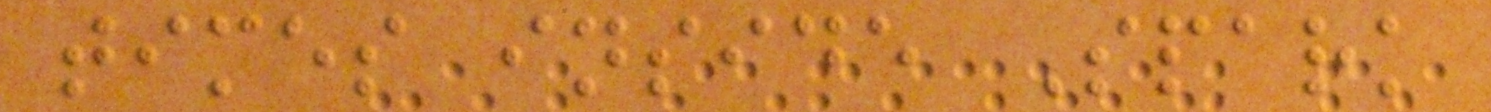times inside Spark
